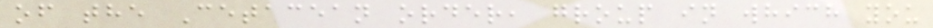of the Cetacean order, group in which you
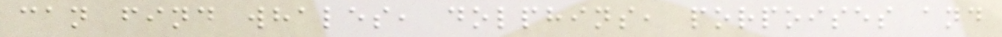can find whales, dolphins, porpoises and
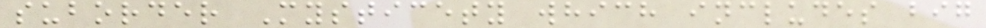suborder Mysticety which includes big
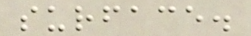surface.
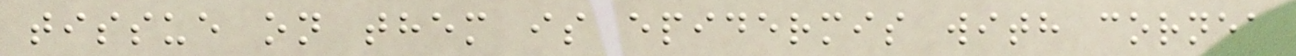tissue on them is epidermis with cornea
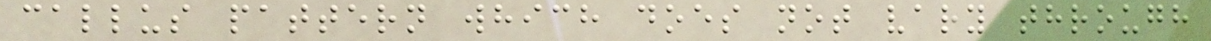callus pattern which does not vary through
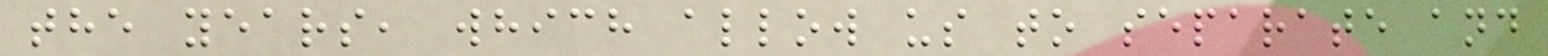the years, which allow us to separate and
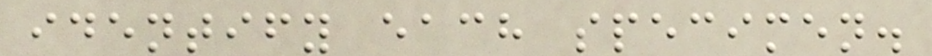identify each specimen.
